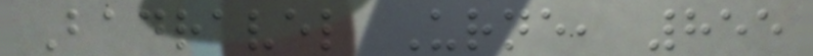Badravel Urne, 855
